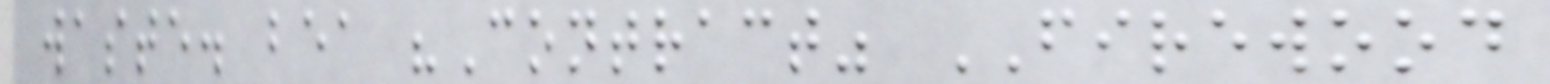waste. bea "Contract" FIREWOOD
